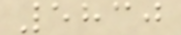5830
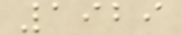1929
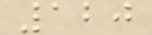120
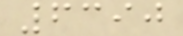6390
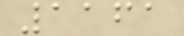1161
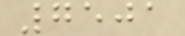7501
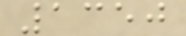1350
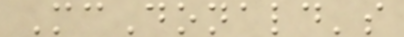McDonald's
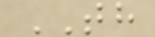TH
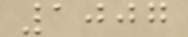1007
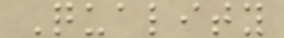Quality
